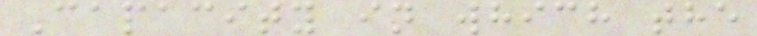Capacity in which the
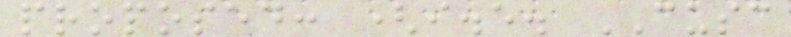proposed: (i.e. CUSC
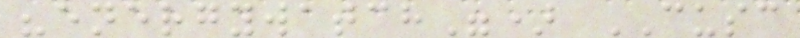"energywatch") CUSC
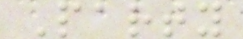Party
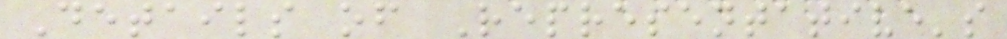Details of Representative's
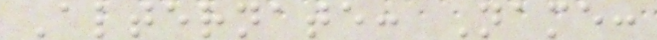Alternate: Name:
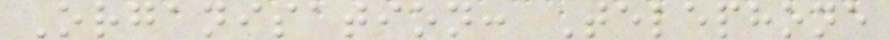Organisation: Telephone
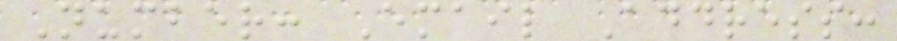Number: Email Address:
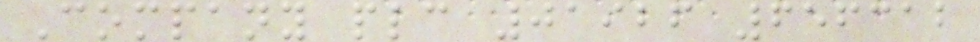Company plc 01926 656312
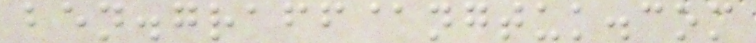ben.graff@ngtuk.com
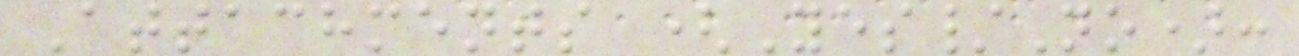Attachments (Yes/No):
